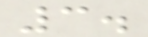3.
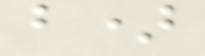b)
